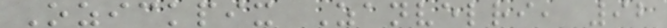Ozickpix Zanvelri, 92
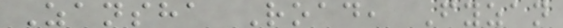Zansha Road, Fyzan
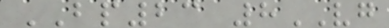BP23 8VG
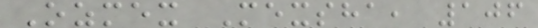Ozmex Mexsha, 106
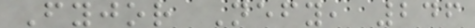Fyjor Nefy, 246
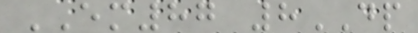EM87 8DP
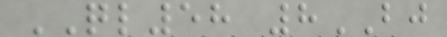QL58 8BJ
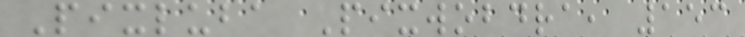Pixluba Pixwobdra, 153
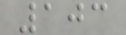103
